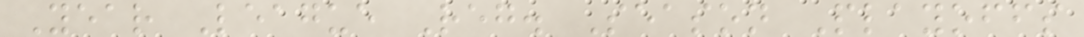Year League Reg. Season Playoffs
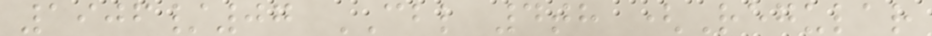1906/07 CBL 4th (Regular
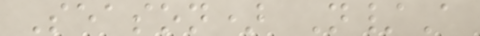Season) N/A
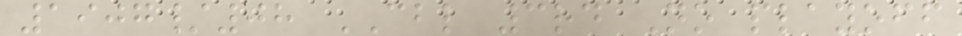1907/08 CBL 3rd No playoff
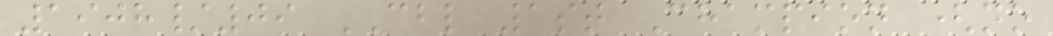1908/09 CBL 1st Champion (no
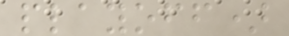playoff)
